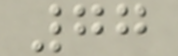77
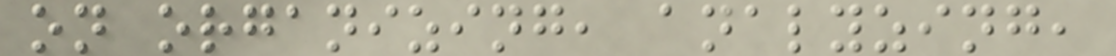on organizing, analyzing,
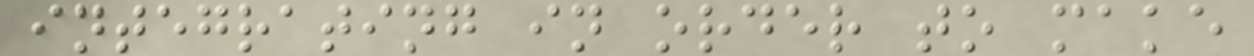integrating in order to make
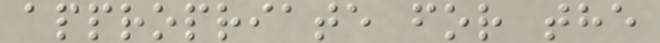appropriate for the
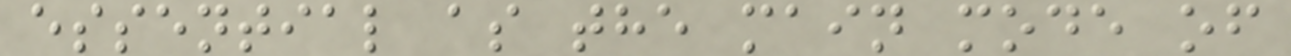essential as the main mode of
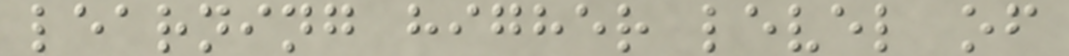learning higher level of
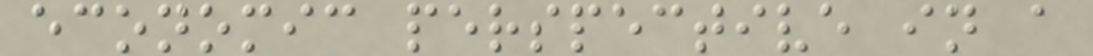economic perspective in a
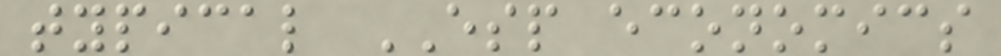typical ESP economics
